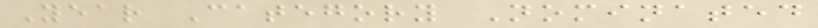Year Category Nominated
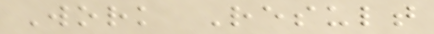Work Result
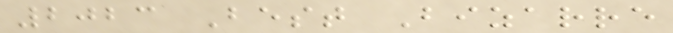2023 Best Bizarre
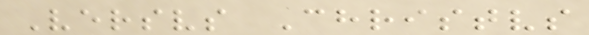Versvs Christvs
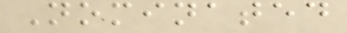Nominated
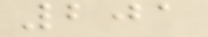201
